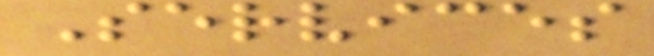Services
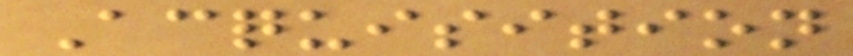Acquisition
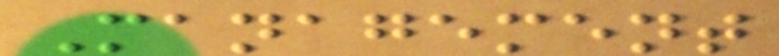Management
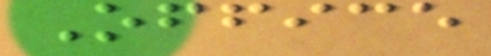Office
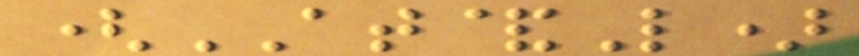(AT&L)
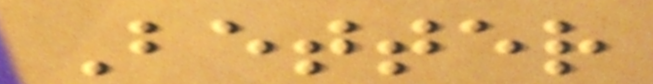Better
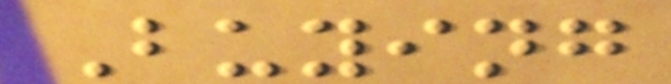Buying
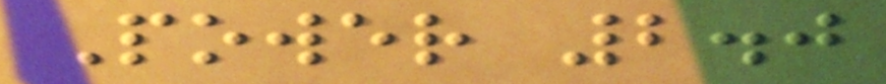Power 2.0
